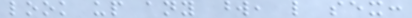look up any word, like sex:
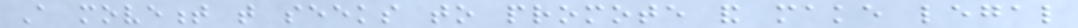A movement that seeks to promote and make legal
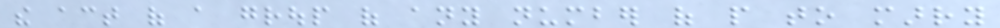the act of a group of any number of people to marry
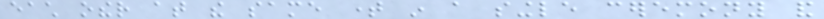each other at the same time in a single ceremony and
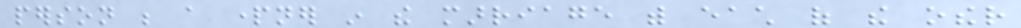person be a partner in the marriage with each of the other
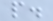people.
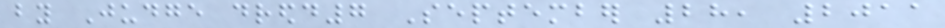by Judge dredd7 September 28, 2011
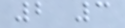2 3
